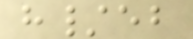h/eb
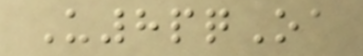U8pqOa
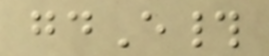gdE#
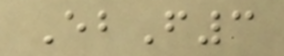EbF3
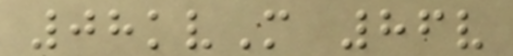08kvM 86v
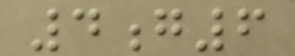4g6
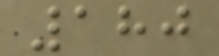180
